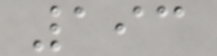193
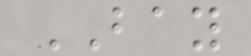BAY
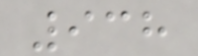938
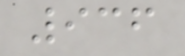936
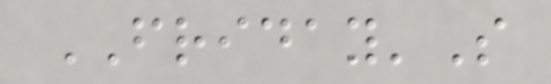FRIDAY'S
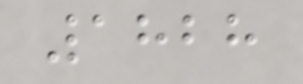1828
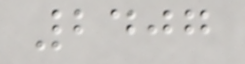2407
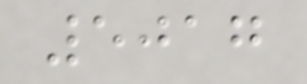5017
